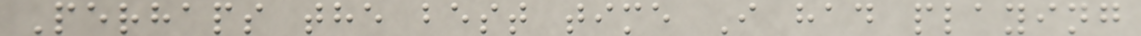Perhaps the best time I had playing
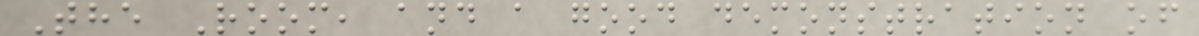The Room, and a good demonstration of
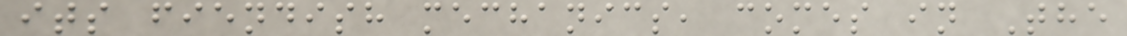its fiendish mechanics, comes in The
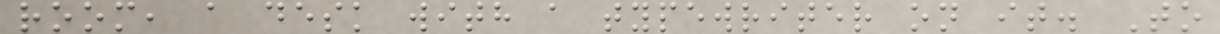room, a desk with a typewriter on it. To
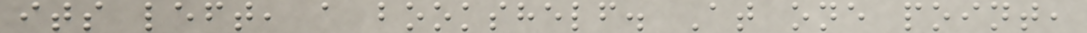its left, a bookshelf. At one point,
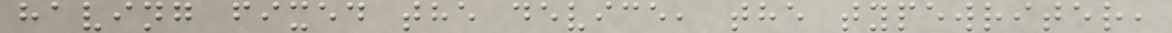having fixed the device, the typewriter,
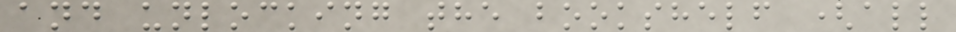and unlocking the bookshelf (all
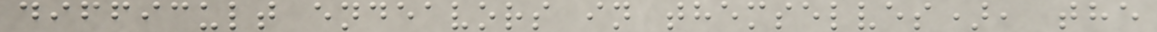difficult endeavors in themselves), the
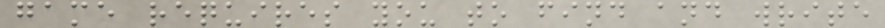game requires you to find and write
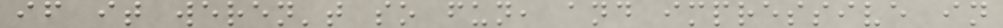if it weren't so fun, and impressive in
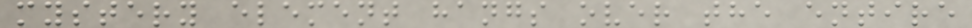mystery element hangs over the entire
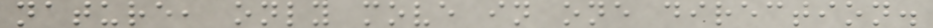nature, only move in one direction.
